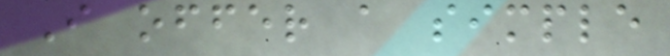I offer a simple
